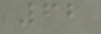62
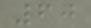60
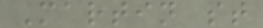Martin st
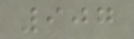907
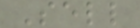Sell
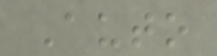Auto
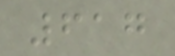617
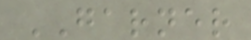GARNER
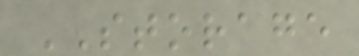STORAGE
